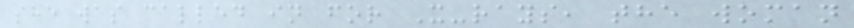she was called in for X-rays, the woman
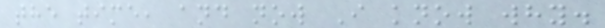the time, and now I know why.
